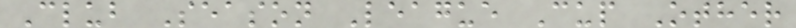Club Season League Cup Other
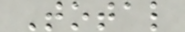Total
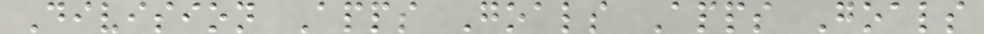Division Apps Goals Apps Goals
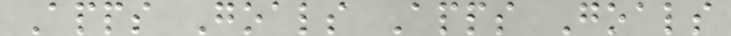Apps Goals Apps Goals
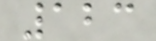123
